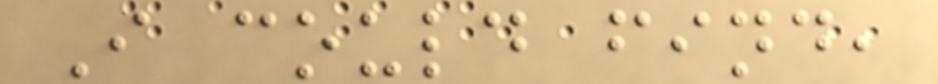I could find,
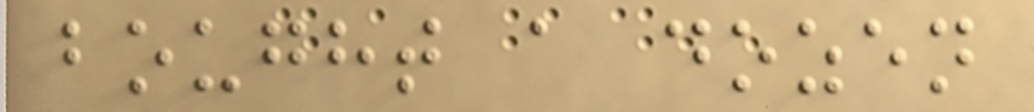bought a dozen
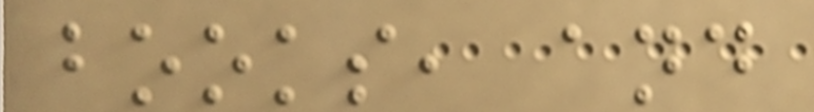books, and
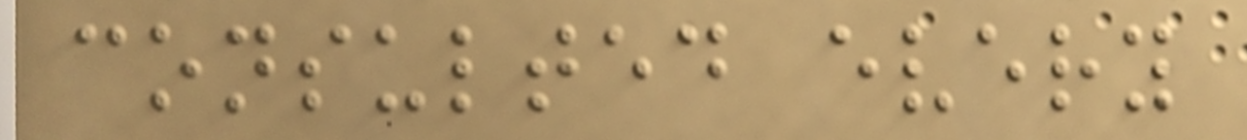consulted every
